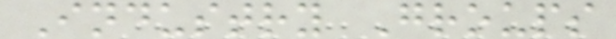Industry Groups
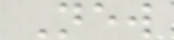New
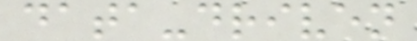data-driven
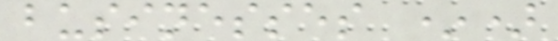businesses *)
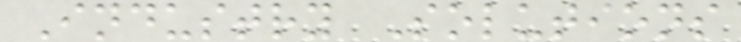Industry Solutions
